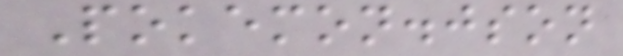Pokemon.json
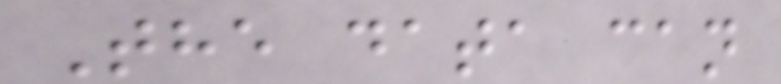The data can
